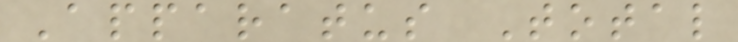Apparatus Total
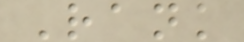Rank
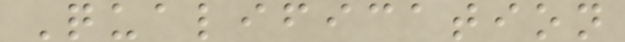Qualification
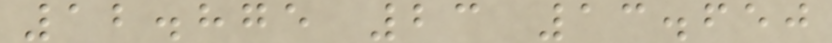12.875 23 13.650
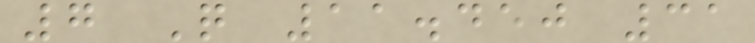7 Q 11.450 31
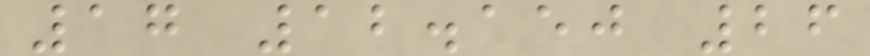17 12.150 26
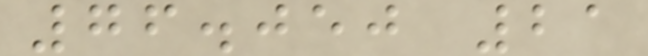76.050 21
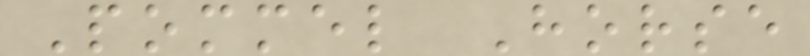Pommel Horse
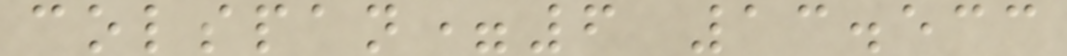colspan=6 13.533
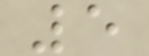5
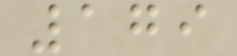179
